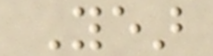Year
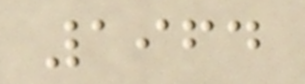1964
